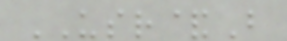USR&B
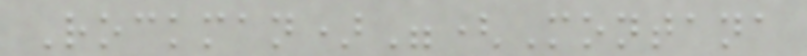Rockman)"(Montana
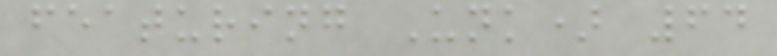featuring Unk) 64
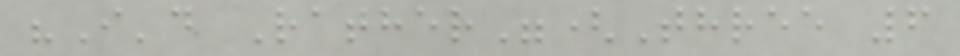"I'd Rather"(Three 6
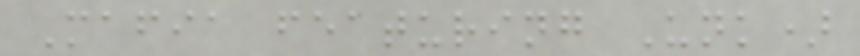Mafia featuring Unk)
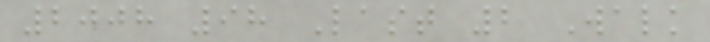2008 98 Last 2 Walk
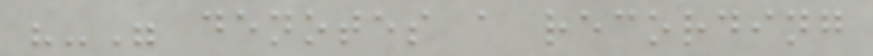"-" denotes a recording
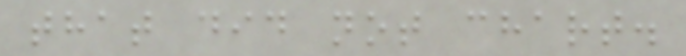that did not chart.
